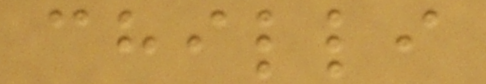chilli
